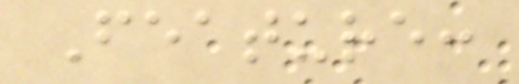Feature:
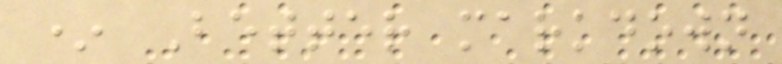* Better markdown
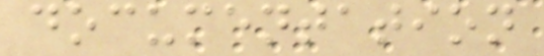documentation
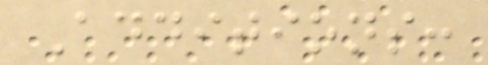Additions:
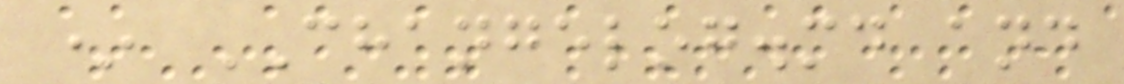* CHANGELOG.md and
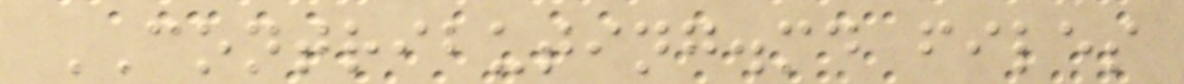CONTRIBUTING.md files
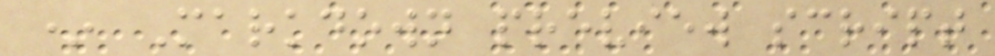* Markdown preview script
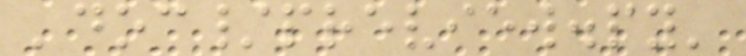'doc/preview.py'
